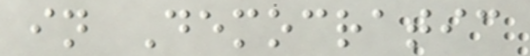in Democratic
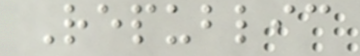Republic
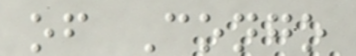of Congo
